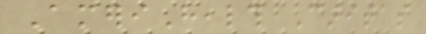AmeriHealth Caritas
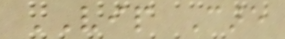VIP Care
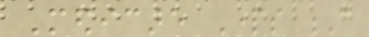Medicare Parts C
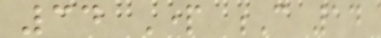34 Part C 14
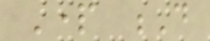Part D
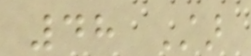48 Star
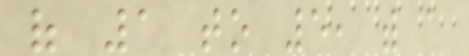of 1 to 5, with a
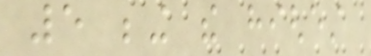5 being the highest
